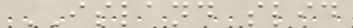ISLAND slid
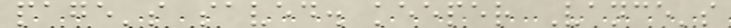page's saved. keeper Vance's
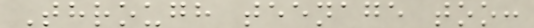Through teenage too:
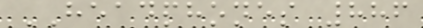HEADPHONES 886
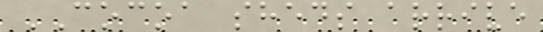COCOA sheds arrive
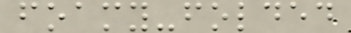foamy-folded
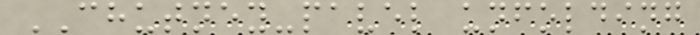CHUTNEY-pavel unfolding
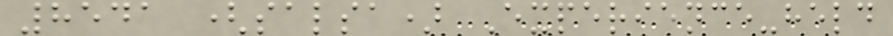8541 (salsa) Experience-held
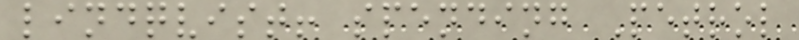lindqvist! spending Petrol
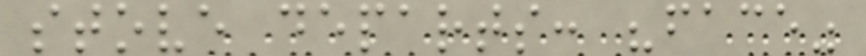stove departs: "face"
